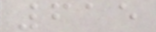615
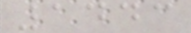1443
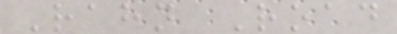Rahn Road
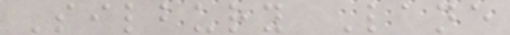Silbury Lane
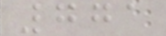771
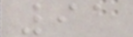91
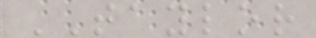TAYLOR
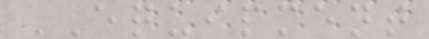EQUIPMENT
